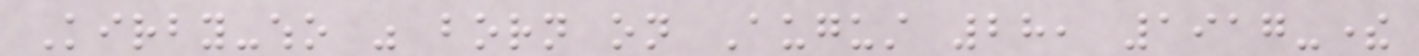Kirby-who was born on August 28, 1917-there
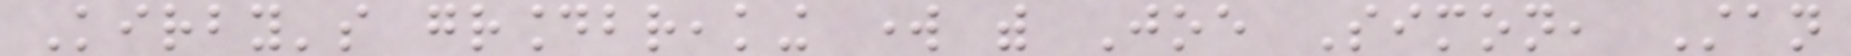Kirby's groundbreaking work with Joe Simon, Stan
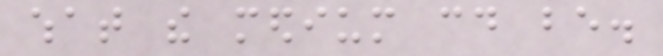what the medium could be.
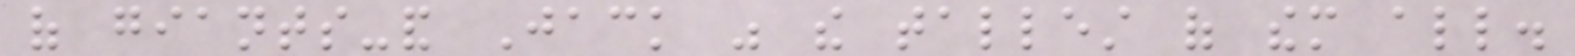of giants-and Jack was the tallest of them all.
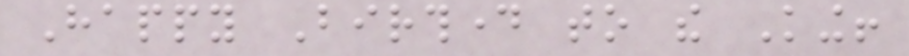Happy Birthday to the King!
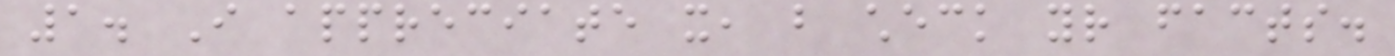1. I appreciate it, but check your facts.
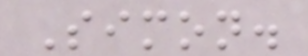Simon.
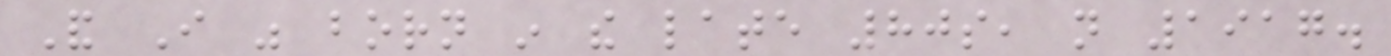And I was born in the late 80s, not 1917.
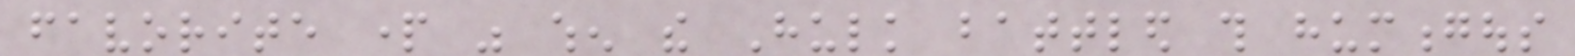favorite part was when the Hulk battled this humongous
